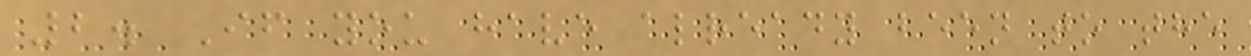2. If you have already been to the
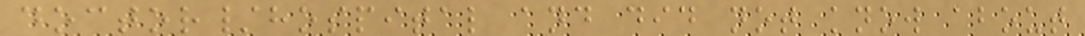doctor/hospital and did not know about
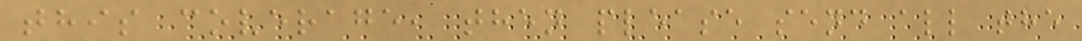this coverage, then please send all the
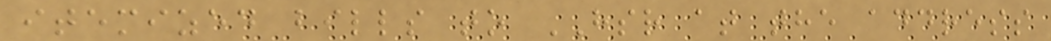itemized bills to HSR at the address
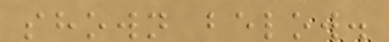shown below.
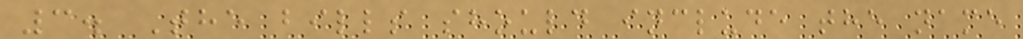3. The bills should include the name
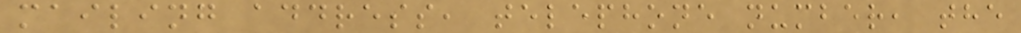mailing address, telephone number, the
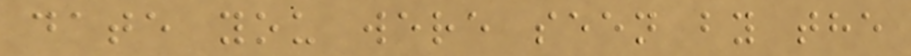date you were seen by the
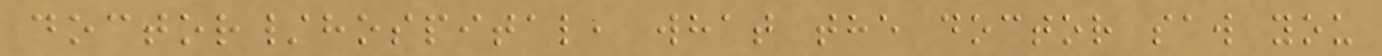doctor/hospital, what the doctor saw you
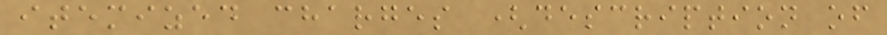itemized charges (description of
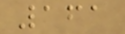161
